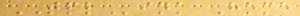TPLink Home
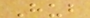Hub
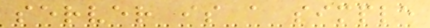server is a simple
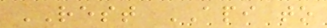REST API to
